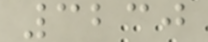3230
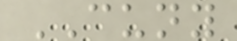CUNY
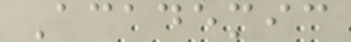Academic
